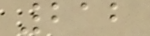212
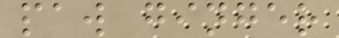paw ginger
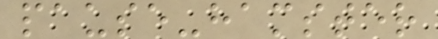pause-hamster
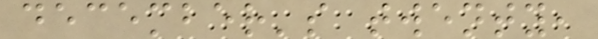december's twenty,
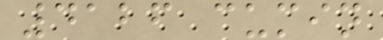4126 cumin
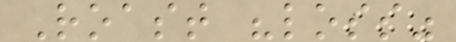Roast "loss"
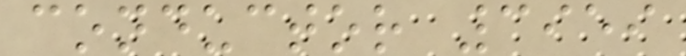conductor 3959
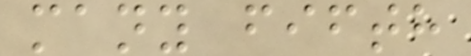many fifth
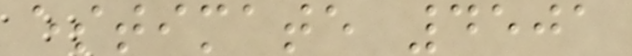estimate 4501
